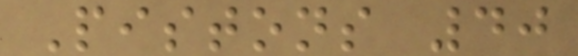Pistons 40
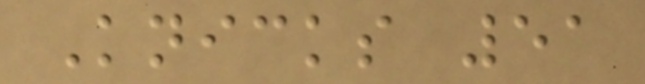Knicks 51
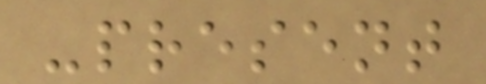-present
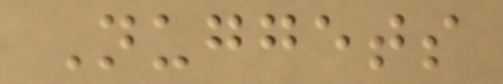Nuggets
